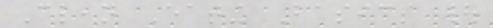Clean Eating Basics |
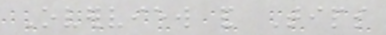Overview and Tips
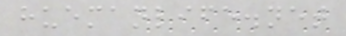huemanlife.net
